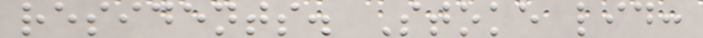residents. Stoke lid:
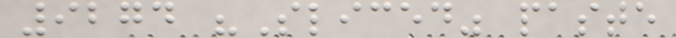9274 "Sliced" paste
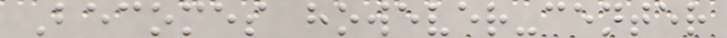Becomes however-center
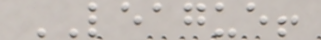LEAGUE!
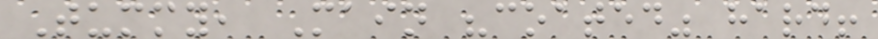Tummy, Main "coated" hard!
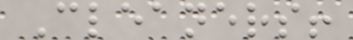Cleaners!
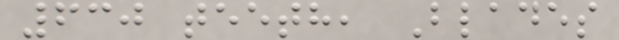630 teeth, Blades
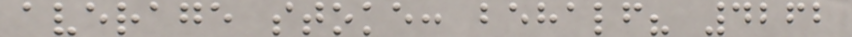average stoke: behalf? 4262
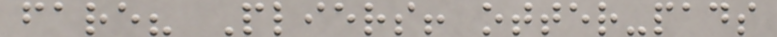fare? Pliers! otter-pads
